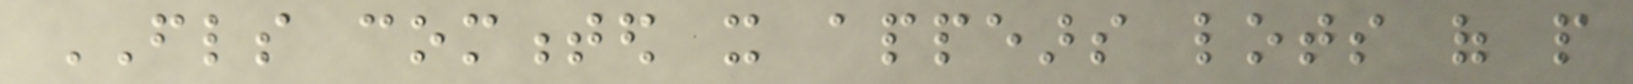FLS commented it appears lots of people
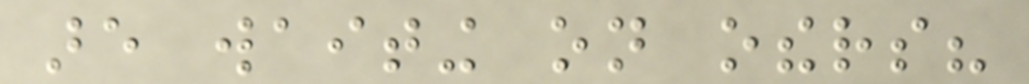are waiting on others?
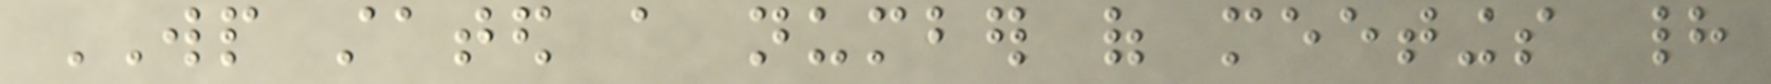WP stated a number of meetings had
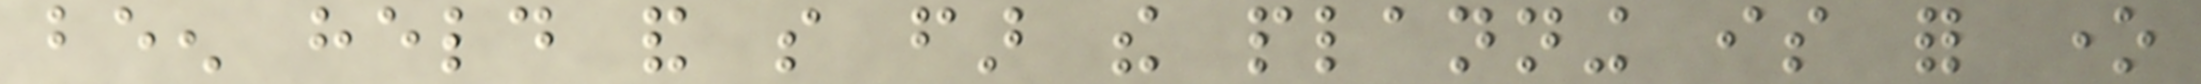been held and so far the planning is for one
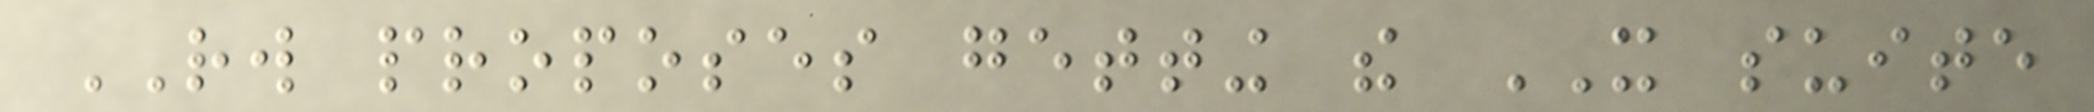RW proposes getting the IT suite
